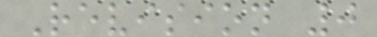Revision 0
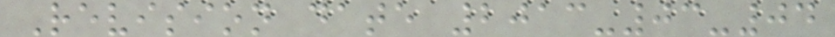Revision date 2013-03-04
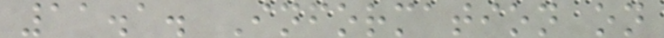11.1. Information on
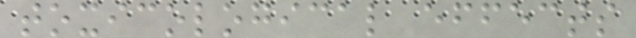toxicological effects
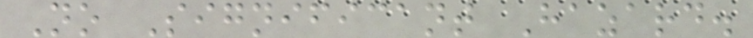No Significant Hazard.
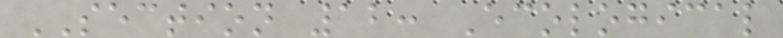SECTION 12: Ecological
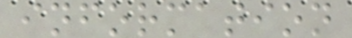information
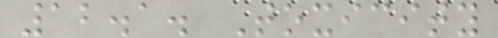12.1. Toxicity
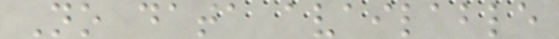No data available
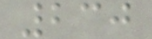230
